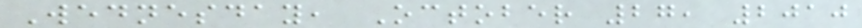Wednesday, October 27, 2010
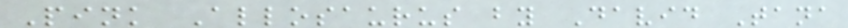Pink Allosaurus by David Tana
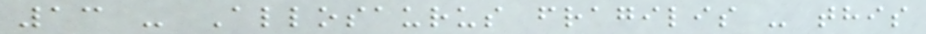13 - Allosaurus fragilis - this
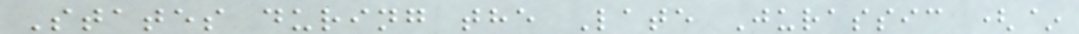States during the Late Jurassic (~
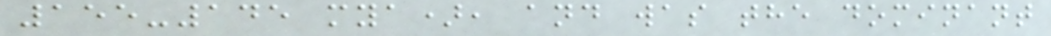155-145 mya), and was the dominant
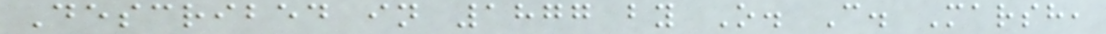Described in 1877 by O. C. Marsh,
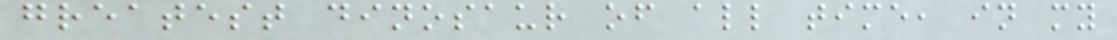greatest dinosaur of all time, in my
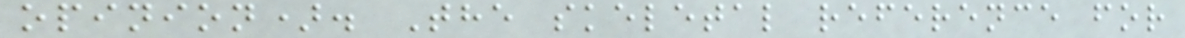opinion). The skeletal reference for
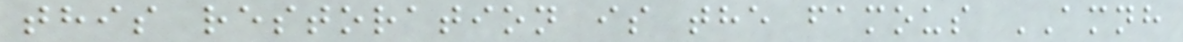this restoration is the famous AMNH
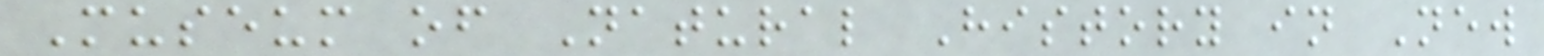Museum of Natural History in New
